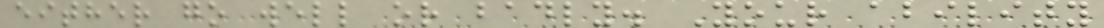either go well or badly. Your ability
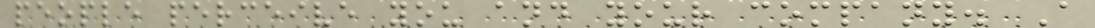people perceive you and your company. A
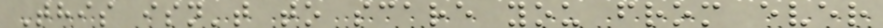This isn't to scare you from ever
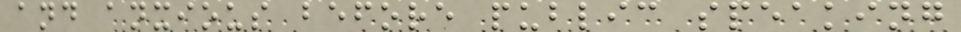and anxious before public speaking
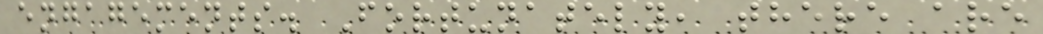engagements. Fortunately, there are
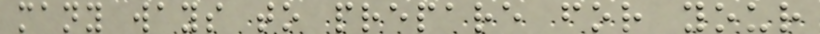many ways to prepare for your
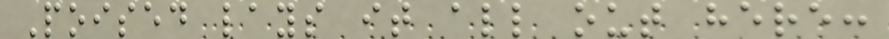Poised lays it all out here:
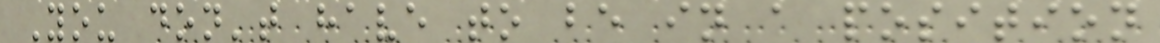You don't have to be in a position
